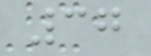37
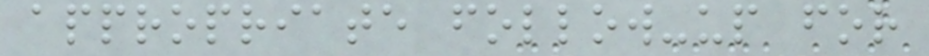appropriate follow-up for
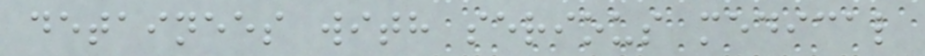detainees with serious medical
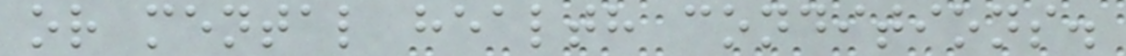or mental health conditions.
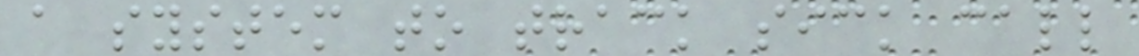a system to track sick call
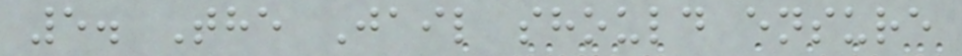5. The Jail should ensure
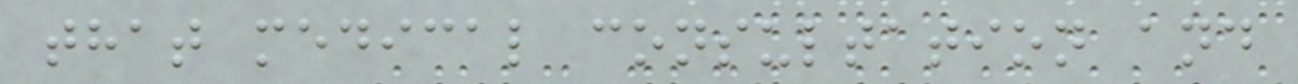that medical consultation and
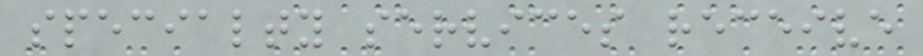specialty services receive
